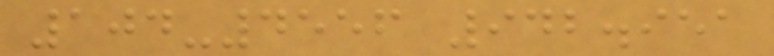104-4556 942.951
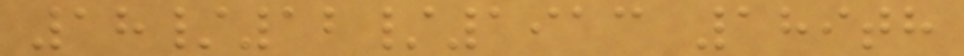18/12/1913 189th
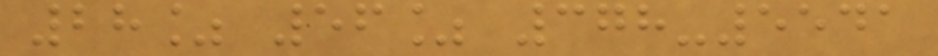28% 56% 378-5541
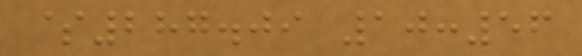$287.09 10:56
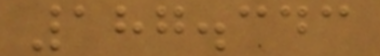187.343
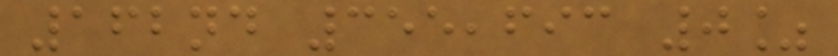162nd 355,693 0%
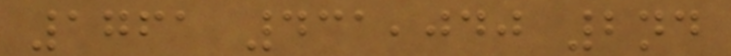1761 431,040 2nd
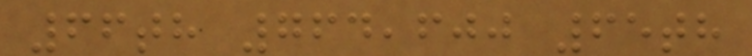66th 764,600 65th
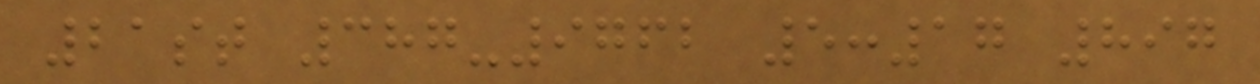21st 387-9762 5:17 897
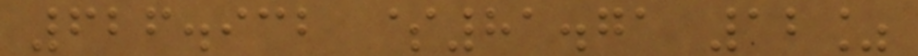626.932 $81.71 12%
